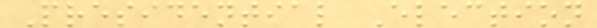Presidential Election
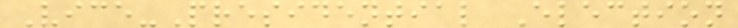Vice-Presidential Election
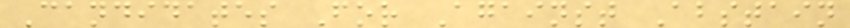Candidates For Against Abstain
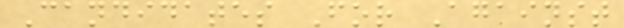Candidates For Against
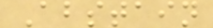Abstain
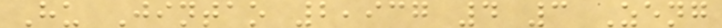Hu Jintao 2,937 4 3 Zeng
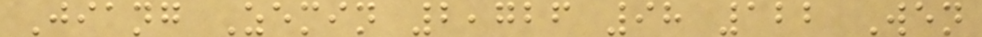Jiang Zemin 2,726 98 122 Wen
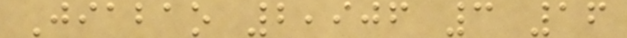Jiabao 2,906 3 16
